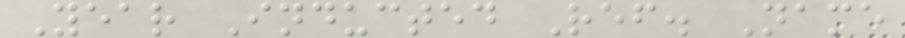Year Inducted Ref. Name
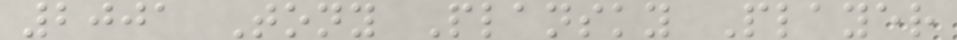2001 Tony Plansky Player
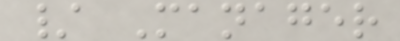/ Manager
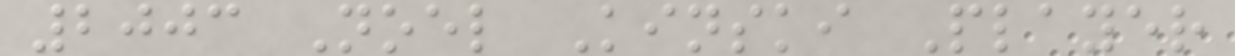2003 Noel Kinski Player
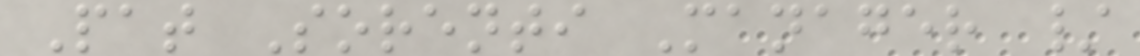Pat Sorenti Manager /
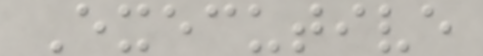Executive
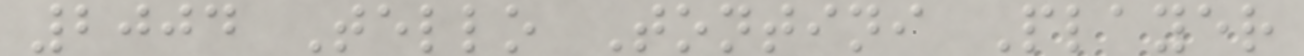2004 Tello Tontini Player
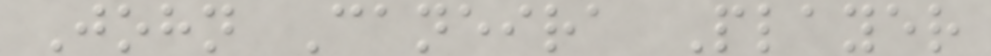John Caneira Player
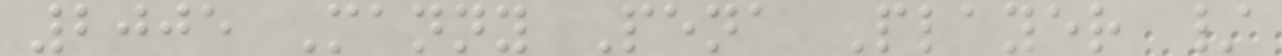2005 Manny Pena Player /
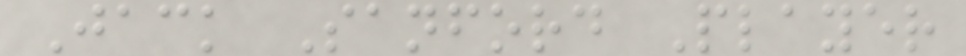Jack Sanford Player
